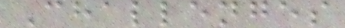Challenges
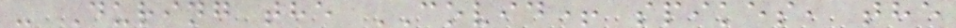- During the COVID+ spikes, the
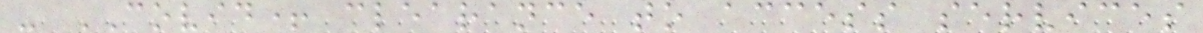- COVID+ clearance to access services
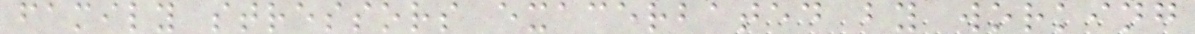family stressors exacerbated by working
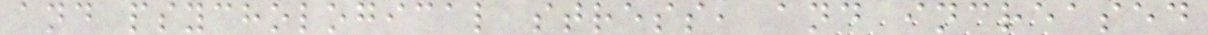and psychological stress, and increased
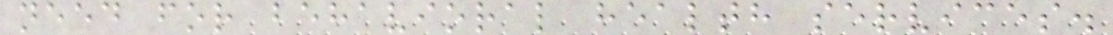need for behavioral health services.
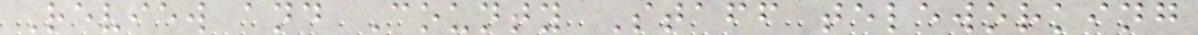Review and County Staff teleworking
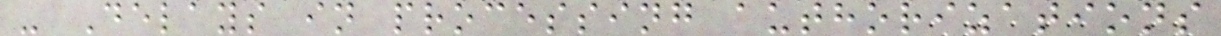- Delays in processing authorizations
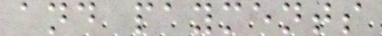and payments
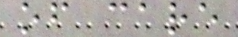of care
